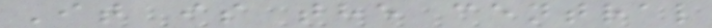It is the central
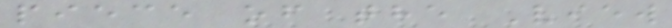piece of the View
